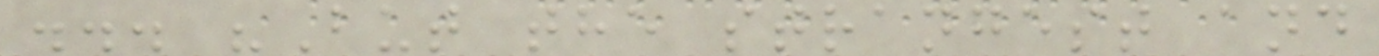... "But the strangest and
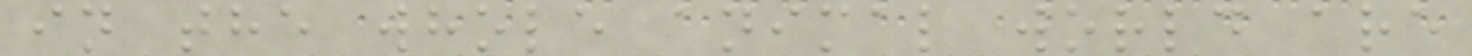in the whole animal world are
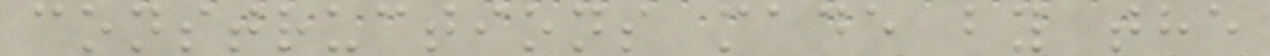constructions made by the
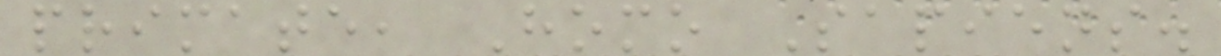primate, Homo Sapiens.
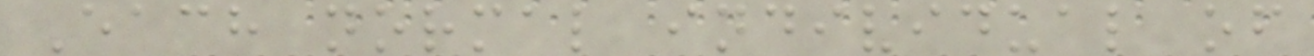Each normal individual of
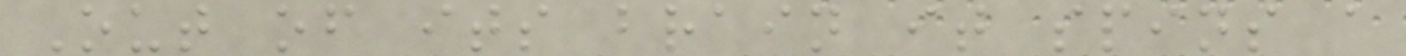Out of its brain it spins a
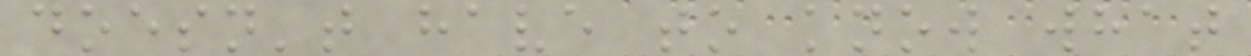doesn't have to know what
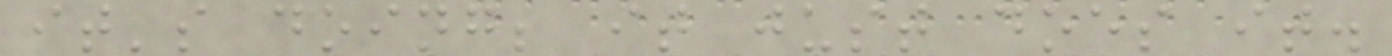it's doing; it just does it.
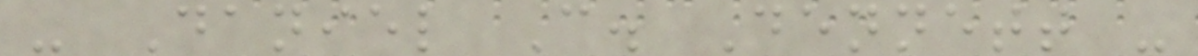- Daniel C. Dennett -
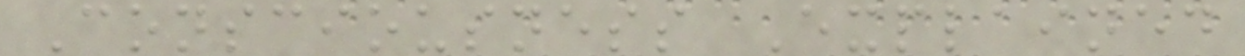Consciousness Explained
